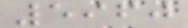5960
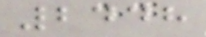2448
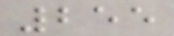255
